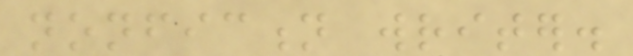nonfiction writer.
